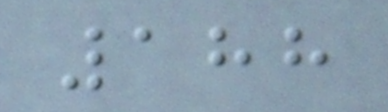188
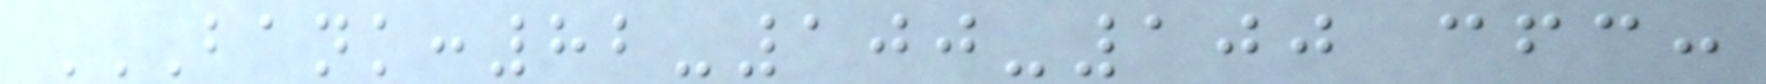BANK:82-100-100 CFC:
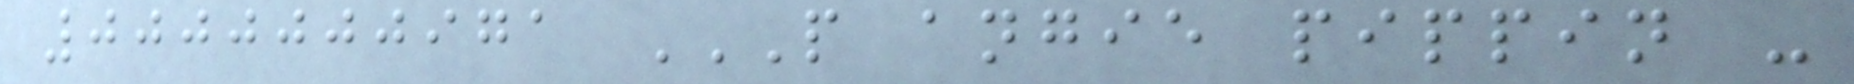0000000971 P ANGIE PIPPIN -
